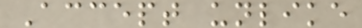Accept unlike
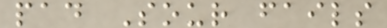pad Sour fails
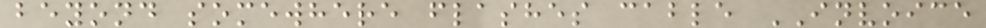beyond somewhere flashes cable INVOICE
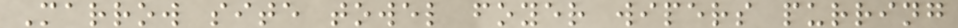Marrow site towel foyer wipers purring
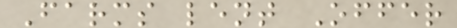Farms lent Offer
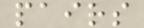pairs
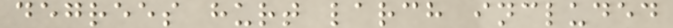degrees hurt larch included
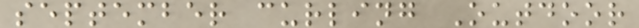september curling Outdoor
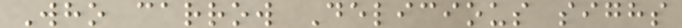Who carrow Delicious sighs
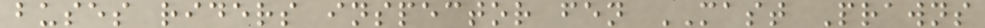buses riders inspector fen MAST Prawns
